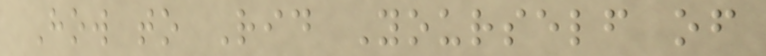How to Rid Yourself of
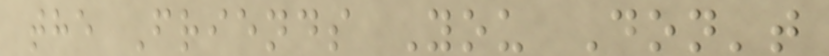the Friends You Don't
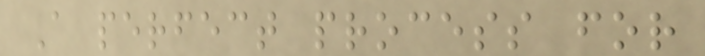A perfect process for
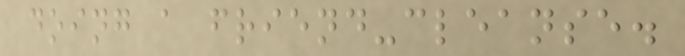doing a friend-cleanse.
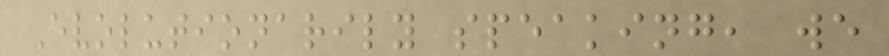Evolutionarily speaking, we
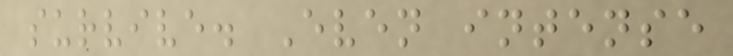survive. Even intense
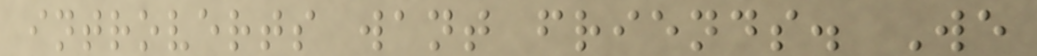introverts want friends. We
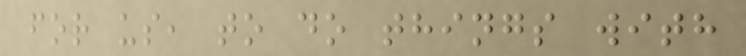for us, to do things with
